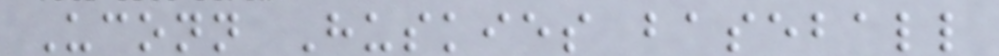Uconn Huskies baseball
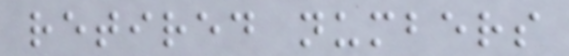retired numbers
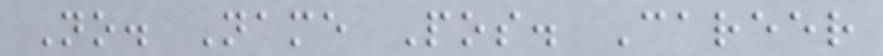No. Name Pos. Career
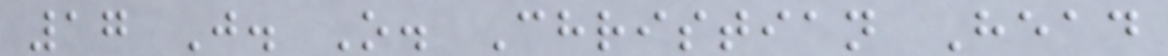17 J. O. Christian Head
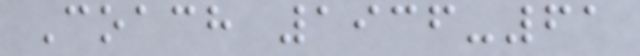Coach 1936-61
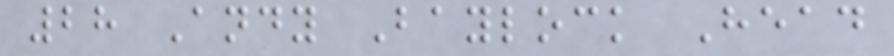28 Andy Baylock Head
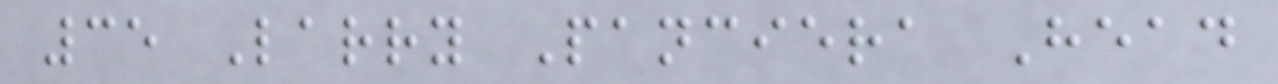35 Larry Panciera Head
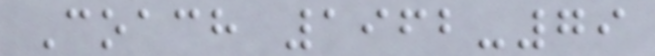Coach 1962-79
